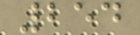254
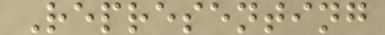Representing
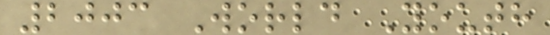2003 World Youth
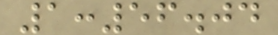1:56.04
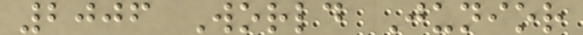2006 World Junior
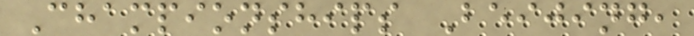Championships Beijing,
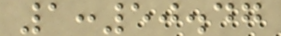1:50.47
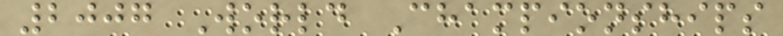2007 World Championships
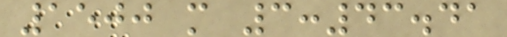1500 m 3:43.41
